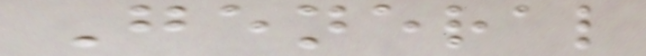General
